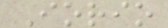Iorio
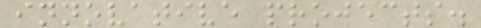innovative projects.
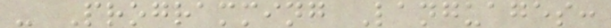- Programming Languages:
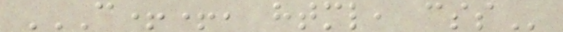C++, HTML, CSS
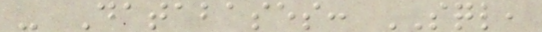- Databases: SQL,
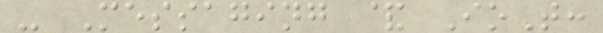- Messaging & IoT:
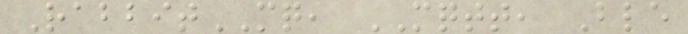RabbitMQ, MQTT, Ble
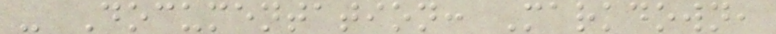- Documentation: Markdown,
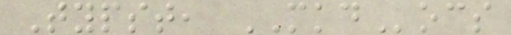Typst, MKDocs
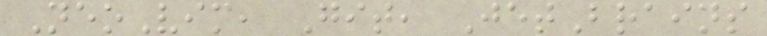NeoVim, Git, JetBrains
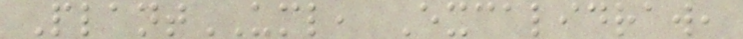PlantUML, Excalidraw,
